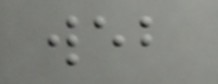web
